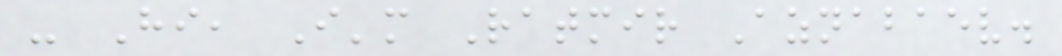- Hi, I'm Ratmir Aznabaev.
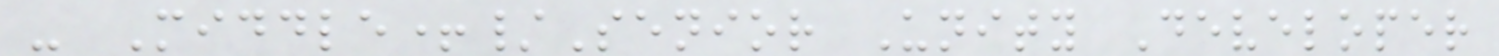- Middle+/Senior Unity Developer
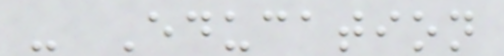- Education
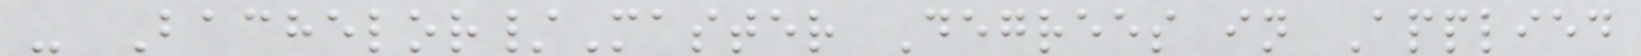- Bachelor/Master Degrees in Applied
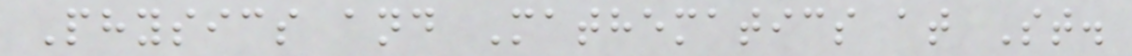Physics and Mathematics at St.
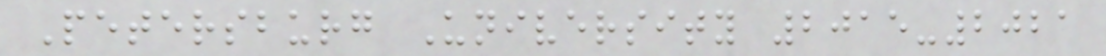Petersburg University 2015-2021
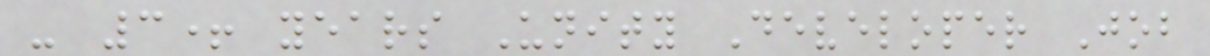- 3+ years Unity Developer Job
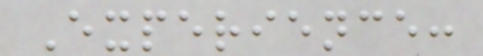Experience:
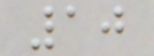10
